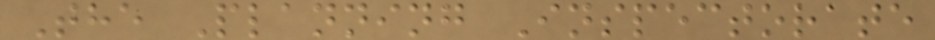The Planning Inspectorate
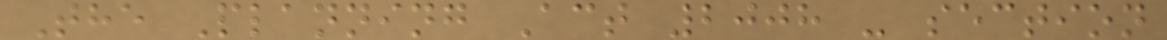The Planning Act 2008 - section
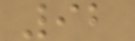92
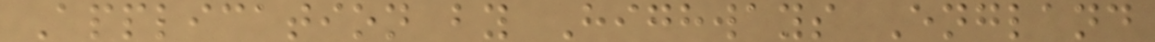Application by Highways England
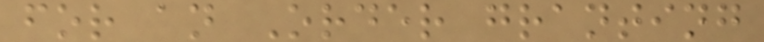for an Order granting
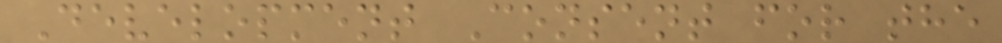Development Consent for the
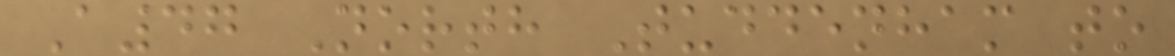A47 North Tuddenham to
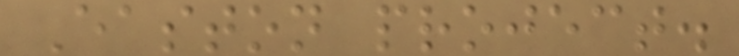Easton project.
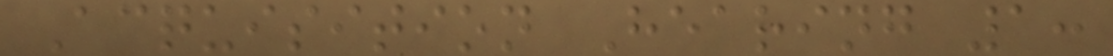Acquisition Hearing 1:
